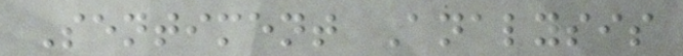Sentiment Analysis
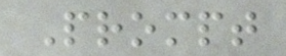Prompt
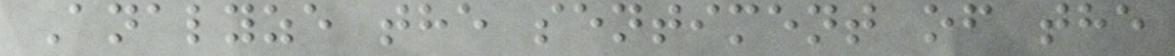Analyze the sentiment of the
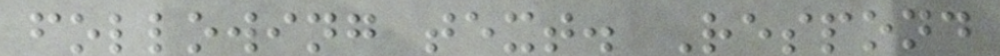following text. Respond
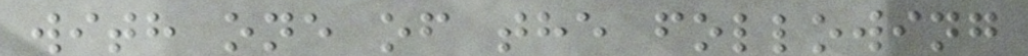with one of the following
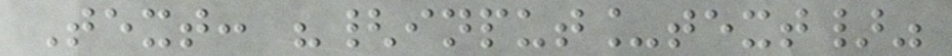Text: "{input_text}"
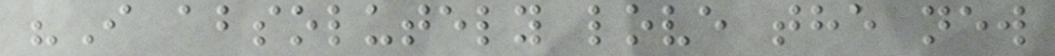"I absolutely love the new
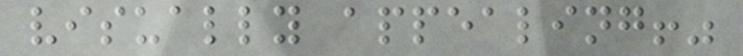visually appealing!"
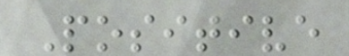Positive
